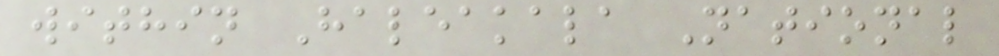within Haleakala National
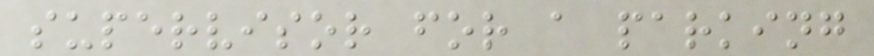supervisor for a parking
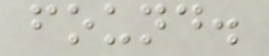found.
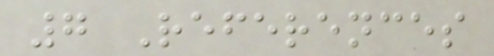7 References
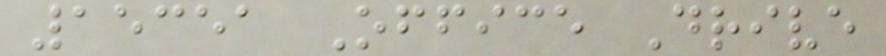15351 Office Drive
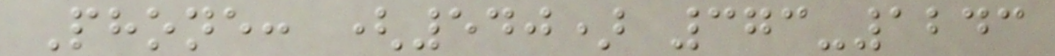Phone: (540) 373-1243
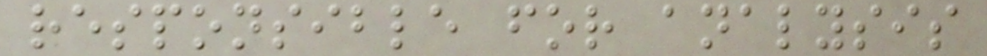responsible for analysis
